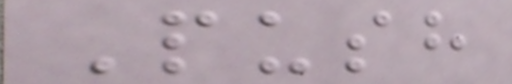Push
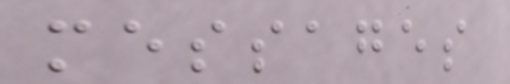messages
